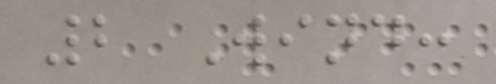2 Wind:
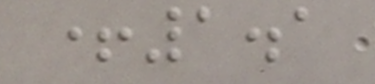+1.1
